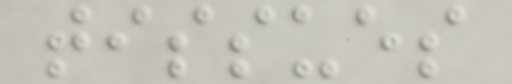tissues
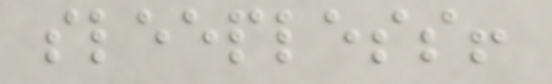sleepless!
